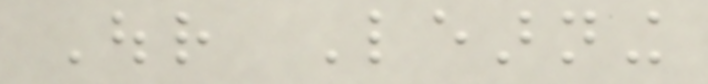Our Learning
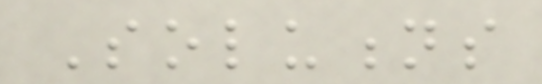Solutions
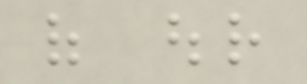of our
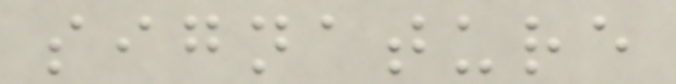signature
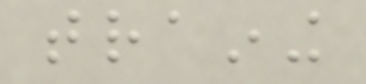training
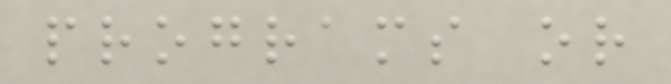programs or
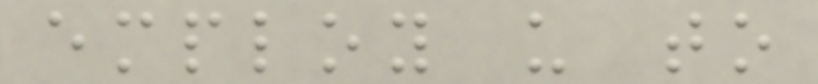employ us to
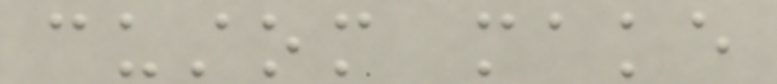custom make
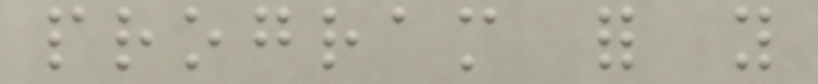program for you
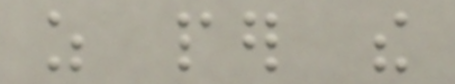as per the
